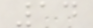14
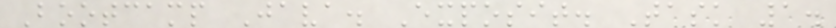Bootcamp Java. Exposit. Task 1.
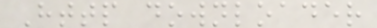Http downloader
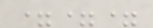===
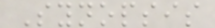Synopsis
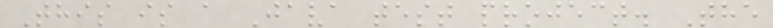This is a Java test project. The
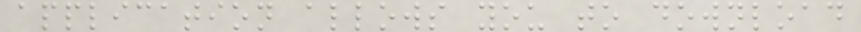application allows you to download
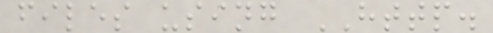files using HTTP.
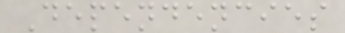Dependencies
